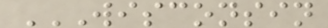WISCONSIN
